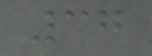37
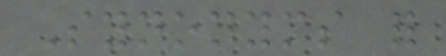Synonyms for
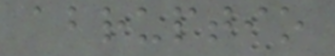abruptio
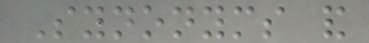Synonyms and
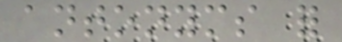antonyms for
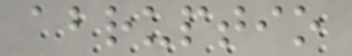abruptio
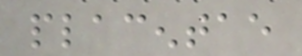placentae
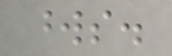words.
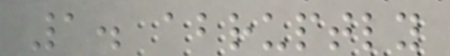1. abruptly
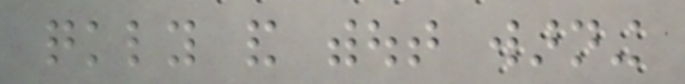quickly and without warning
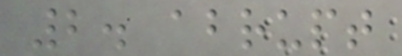2. abrupt
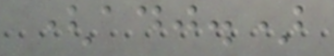(adj.)
